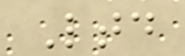Ltd
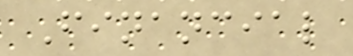Financial
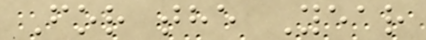For the Year
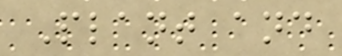Plant and
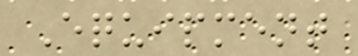Equipment
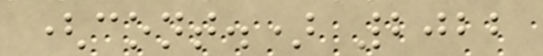(cont.) 2022
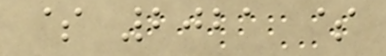$ 2021 $
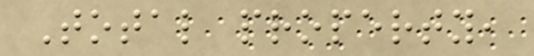Total property,
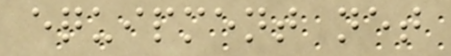equipment net
